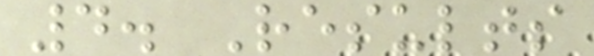4. Results
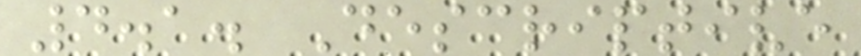4.1. Descriptive
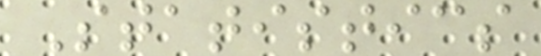Statistics
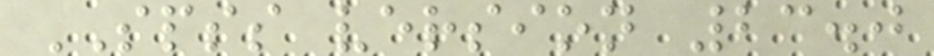SPSS version 23.0
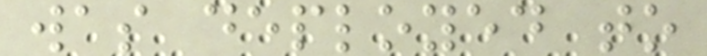was deployed to
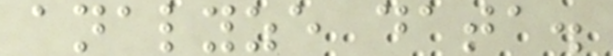analyze data.
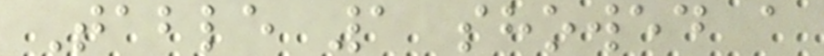Table 1 showed a
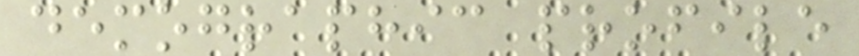demographic profile
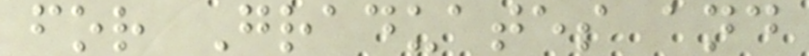for Graduates and
